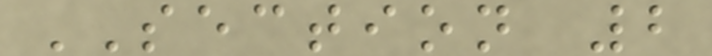SECTION 2
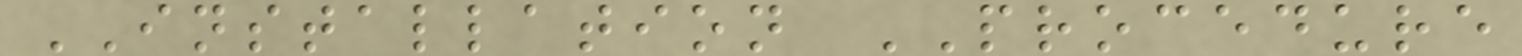INSTALLATION PROCEDURE
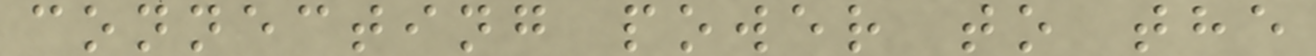connecting power to the
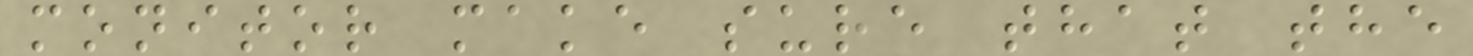monitor make sure that the
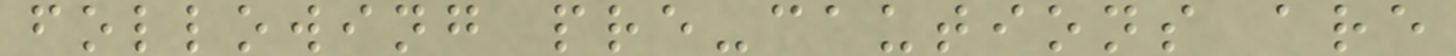following pre-cautions are
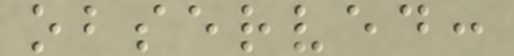observed:
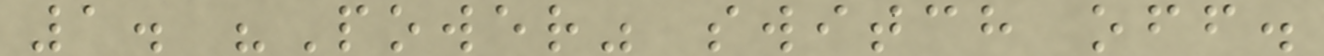1. "Power" switch off.
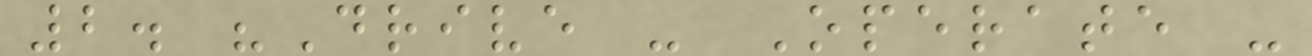2. "Drive - Operate -
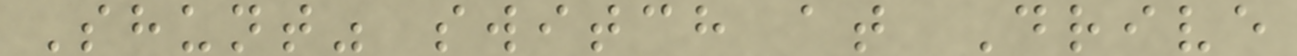Shunt" switch at Drive
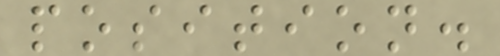position.
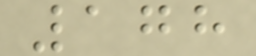178
